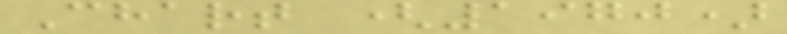Chart (1970)
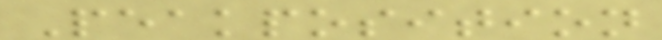Peakposition
